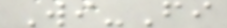Wi-Fi
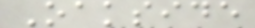Oakside
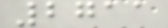2711
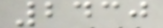2430
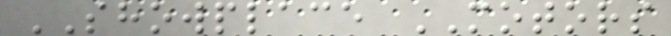SHOWPLACE MOTORS
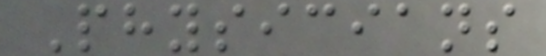Physicians
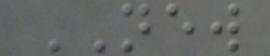NEW
